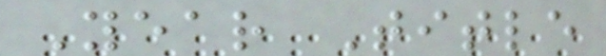Year Title
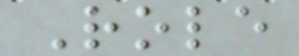Role
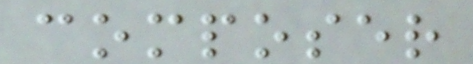composer
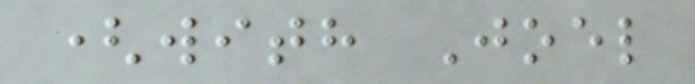(with Joel
